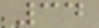34
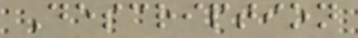Description
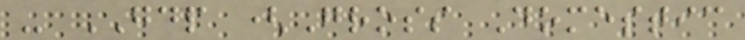- GDP (Gross Domestic
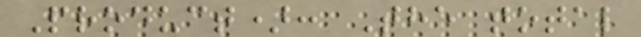Product): The total
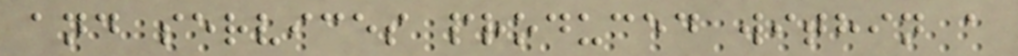and services produced within a
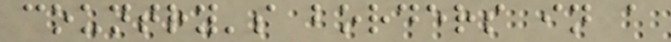country's borders in a
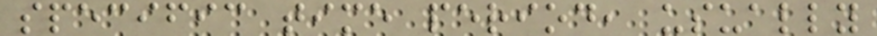specific time period, usually
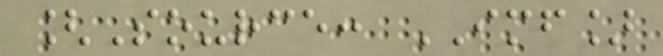[Source: IMF]
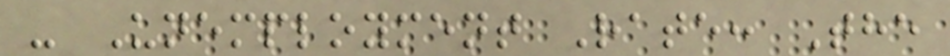- Unemployment Rate: The
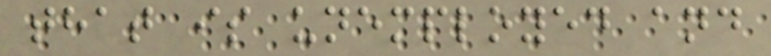that is unemployed and
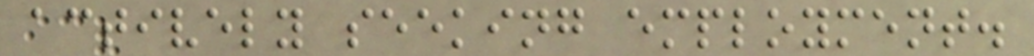actively seeking employment.
